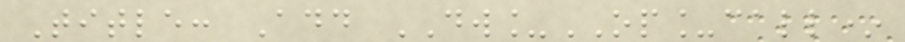Title: Add DW_OP_call*
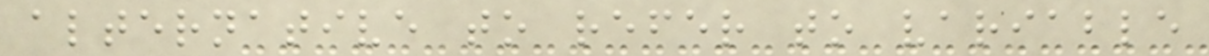alternative to refer to variable
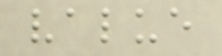value
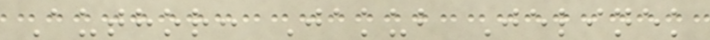Author: Jakub Jelinek
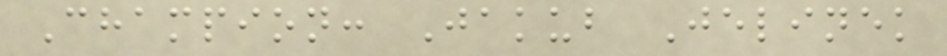Champion: Jakub Jelinek
